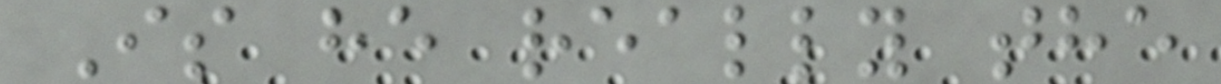Is he really the
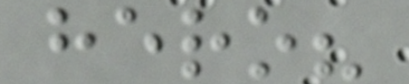hero?
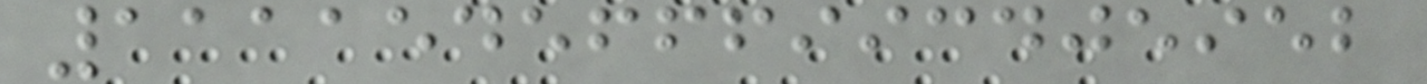1111545666993405952
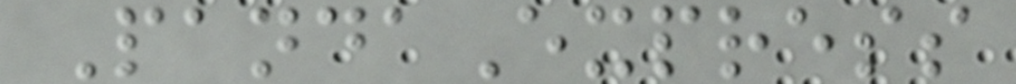PandaExpress
